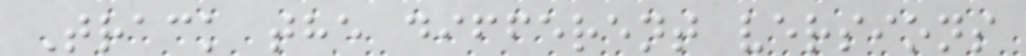Track the different versions
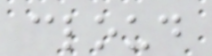cloud
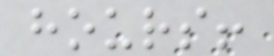hours!
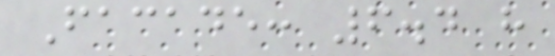Facade: 6.4 h
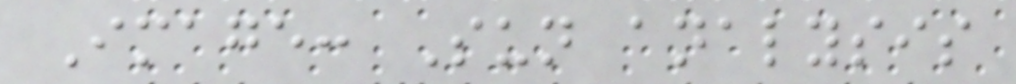Image: Sun analysis
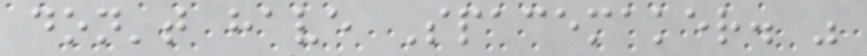don't have Spacemaker. "
